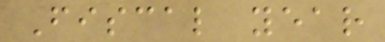Fiscal year
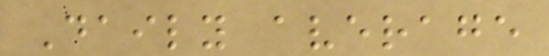Daily average
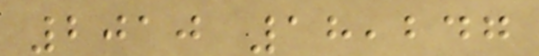2010 18,247
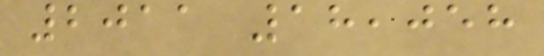2011 18,058
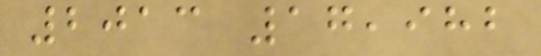2013 17,982
